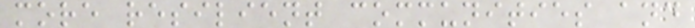more resilient communities and
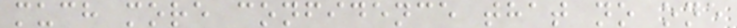much more confidence that no one
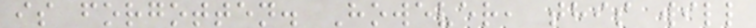is forgotten. However, this will
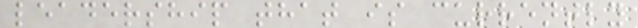leadership that is currently
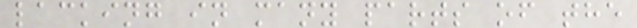lacking in many parts of the
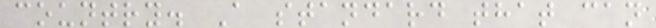country. A standard that can
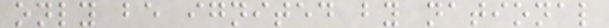only be ignited by national
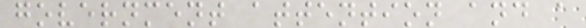government attention and a
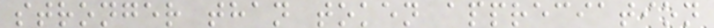stronger than token appreciation
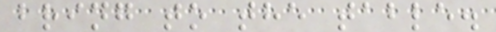bring to the table.
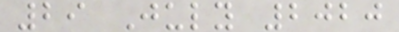29 July 2020
